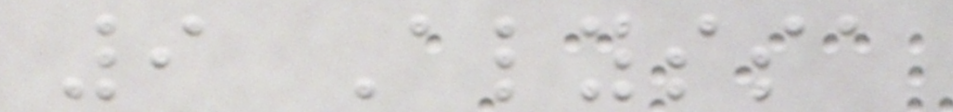9 Alyssa
